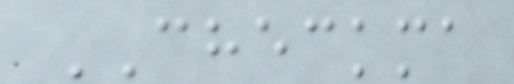CHECKMA
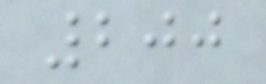200
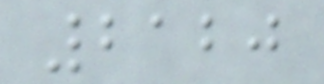2120
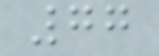77
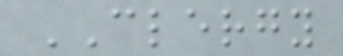CLERGY
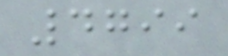4799
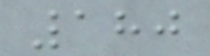180
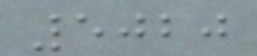5020
